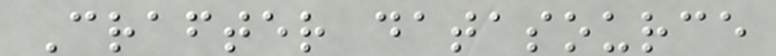Crafter datasource
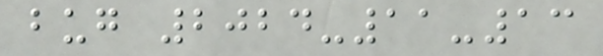bug 2024-11-13
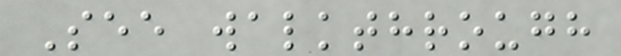See walkthrough
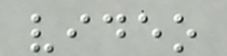video
